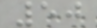50
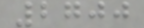2700
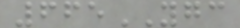665YGC
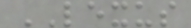LEXUS
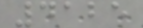4125
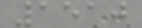1510
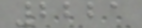2221
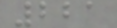221
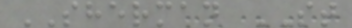SHERMAN ST
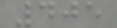405
